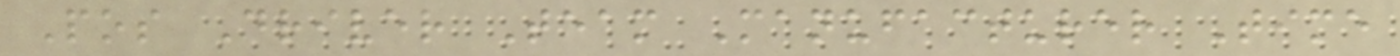Pos Driver Team Manufacturer Time
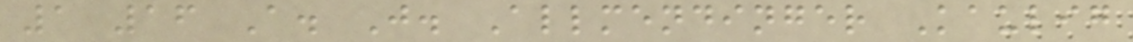1 16 A. J. Allmendinger Kaulig
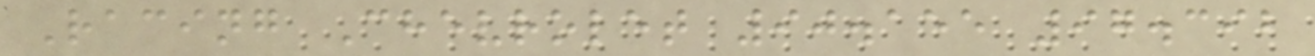Racing Chevrolet 90.155 97.392
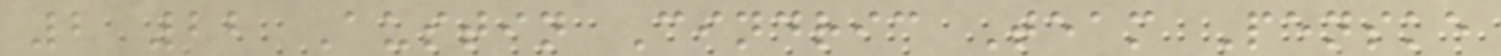2 22 Austin Cindric Team Penske
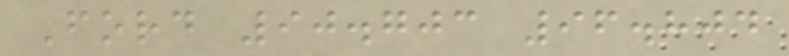Ford 90.703 96.804
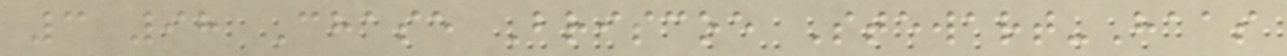3 98 Chase Briscoe Stewart-Haas
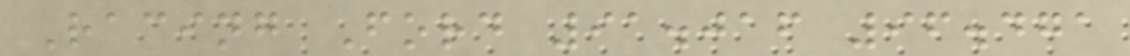Racing Ford 91.016 96.471
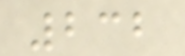232
